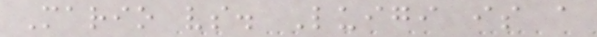Mario vs. Luigi is a
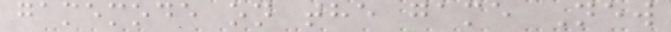gamemode on the game New
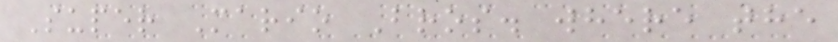Super Mario Bros. where the
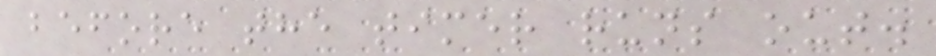before the timer runs out.
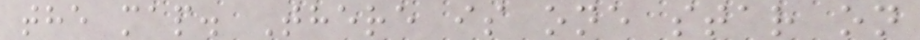the map. There is one star on
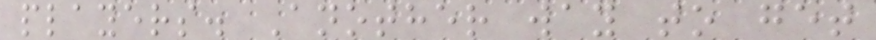players. Another way to get
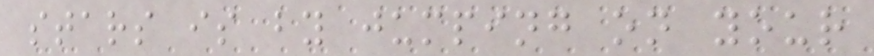stars is by jumping on your
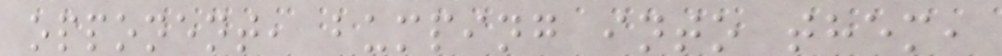opponent, bumping into them,
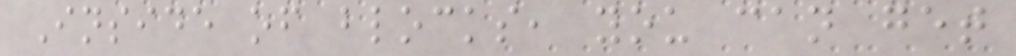Inside of blocks, you can get
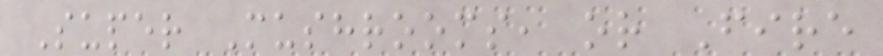Super Mushrooms, or Fire
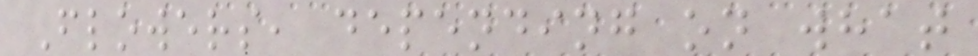Flowers, depending on what
